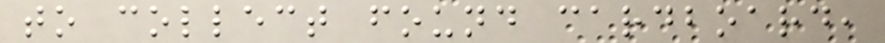to collect found cardboard,
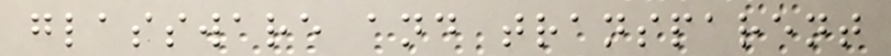glassware and transparent
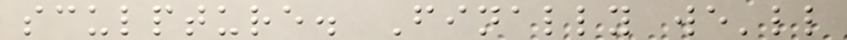sculpture. Finally we'll
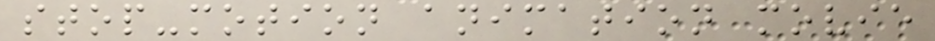stop-motion animation movie
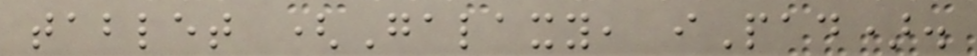tablet (Galaxy, iPad).
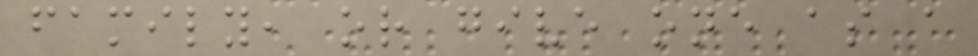family, or give one as a
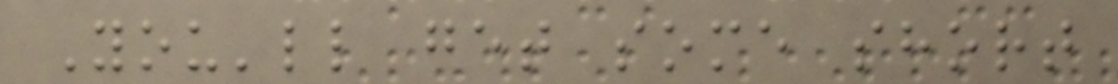You'll get some short
